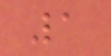1
